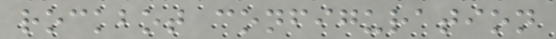rockbot configuration
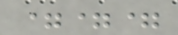===
